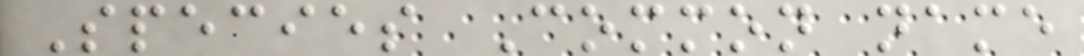Species Common name
